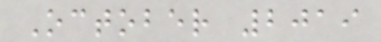October 2019
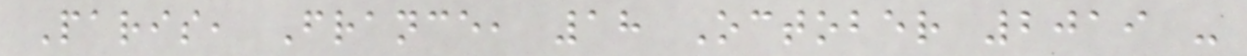Paris, France, 18 October 2019 -
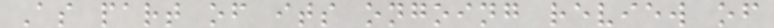As part of its ongoing review of
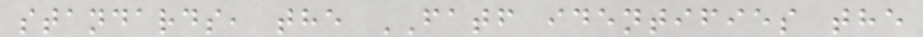standards, the FATF identifies the
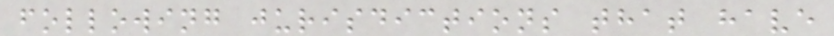following jurisdictions that have
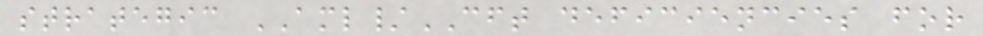strategic AML/CFT deficiencies for
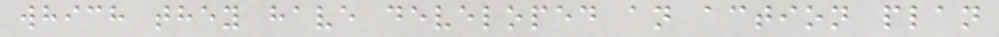which they have developed an action plan
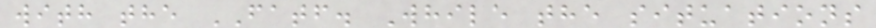with the FATF. While the situations
